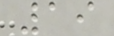19
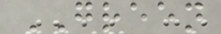GREEN
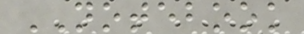NOTEBOOK
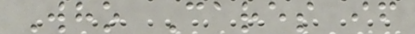Who Cares if
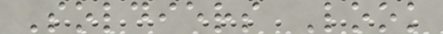Soldiers Look
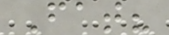Fat?
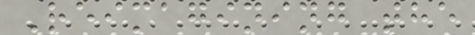Reimagining the
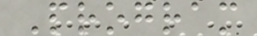Program
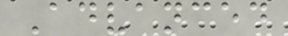Advanced
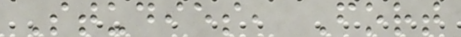Studies, Fort
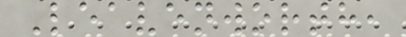Leavenworth,
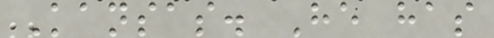Kansas. He has
